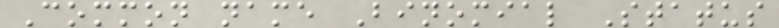Common name Binomial Status
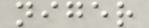niger
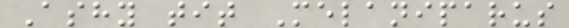Ashy tit Melaniparus
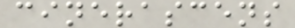cinerascens
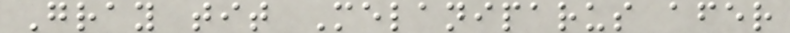Gray tit Melaniparus afer
